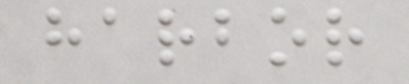harbor
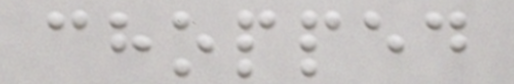chopped
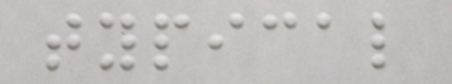typical
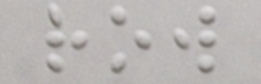row
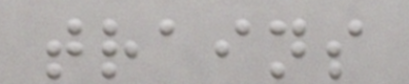trains
